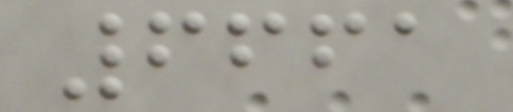6661
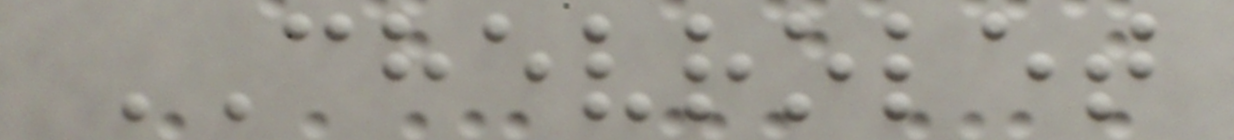CHEVROLET
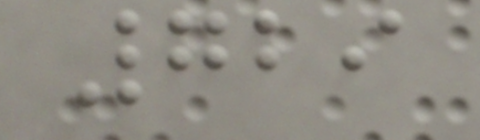729
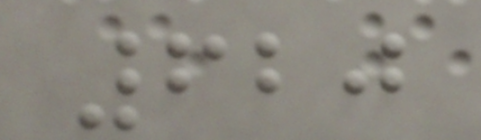620
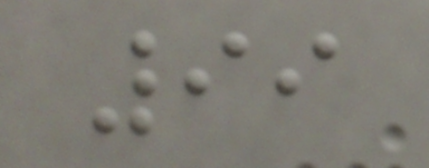99
